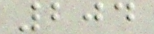204
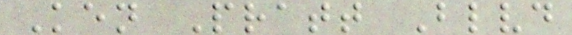Ken Pratt Blvd
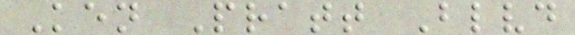Ken Pratt Blvd
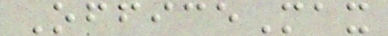OfficeMax
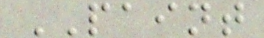PAINT
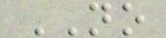NO
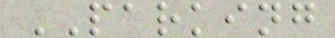PARKING
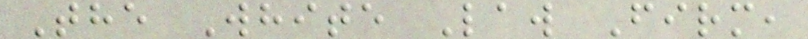The White Law Firm,
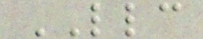LLC
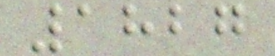1827
